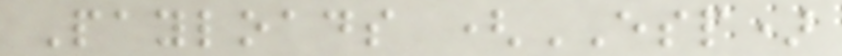Payloads (ESP)
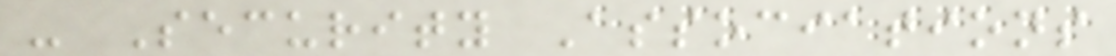- Security Associations
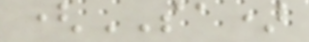(SA)
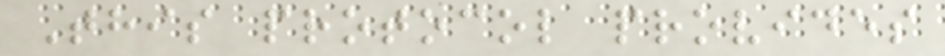This protocol provides
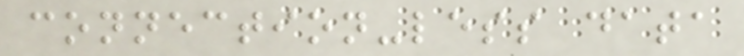connection-less data
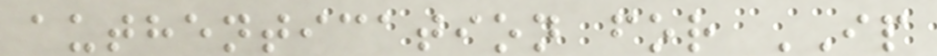authentication for IP
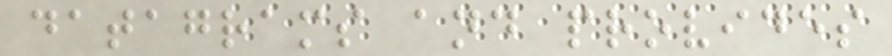datagrams and provides
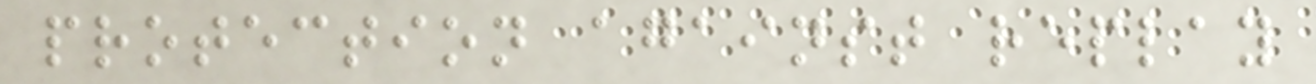protection against replay
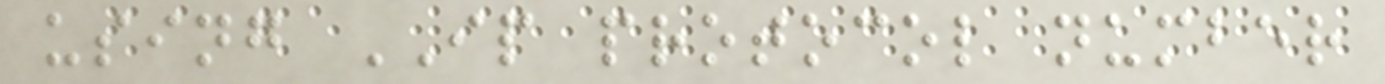using IP protocol number
